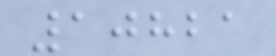10821
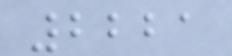2221
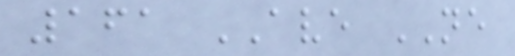161 AVE NE
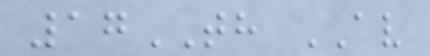17TH AV
